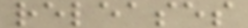releases
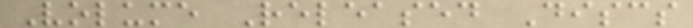Volume Released Discs
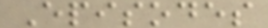Episodes
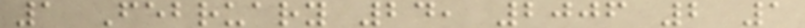1 February 24, 2006 2 1
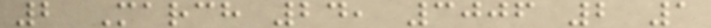2 March 24, 3006 2 1
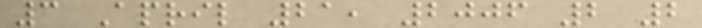3 April 21, 2006 2 2
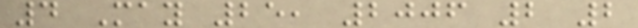4 May 25, 2006 2 2
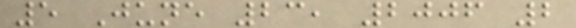5 June 23, 2006 2
